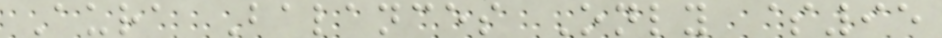Aura Balances Only $95
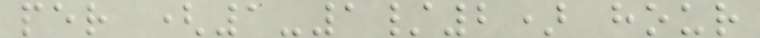per (1-1/2) hour
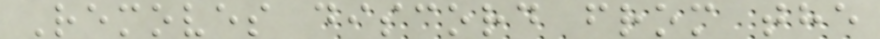Removes discord from the
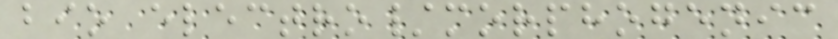bio electro/morphogenic
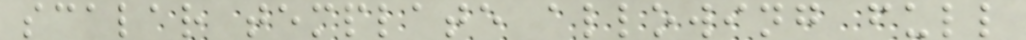scalar template allowing full
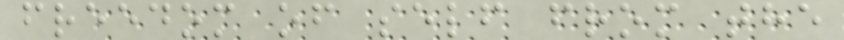freedom of self from the
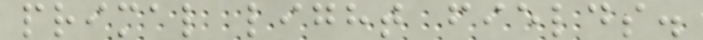primal light fields.
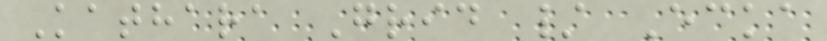Kathara Grid / Ecka
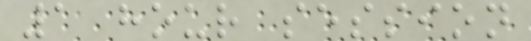1 hour session
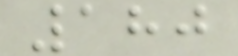180
